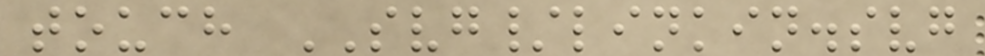touch SVG/linkin.svg
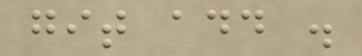git add .
